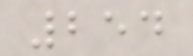254
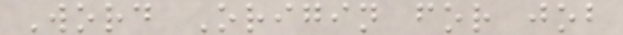Word Origin for job
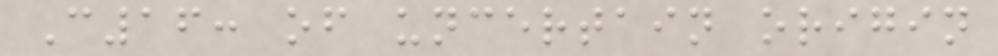C16: of uncertain origin
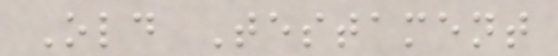Old Testament
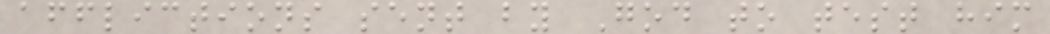afflictions sent by God to test him
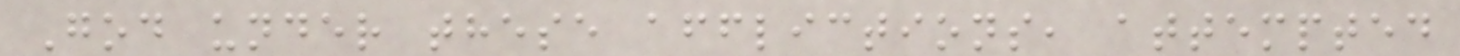God under these afflictions, attempted
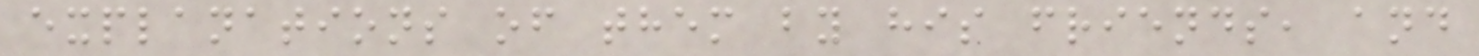explanations of them by his friends, and
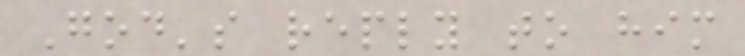God's reply to him
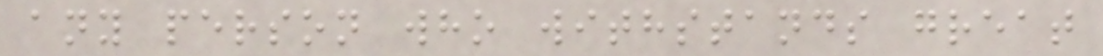any person who withstands great
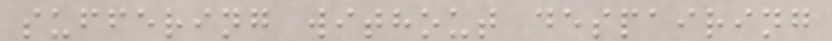suffering without despairing
